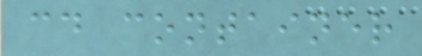cd container
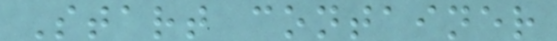Start container
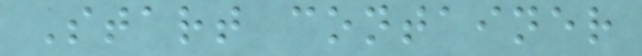Start container
